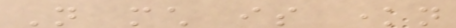Not much is known
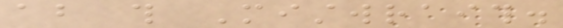about this Mistwraith.
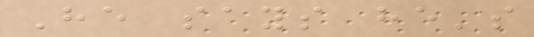He says he's
